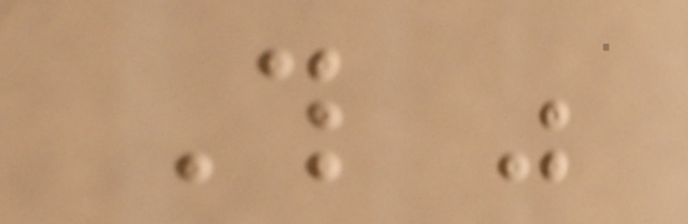This was
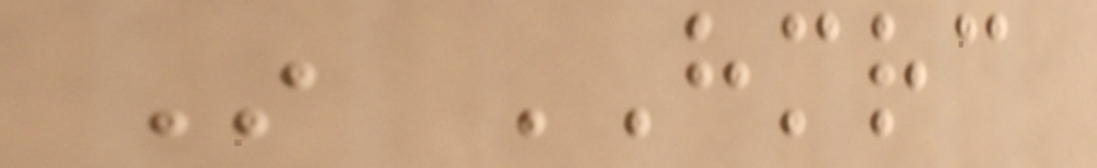In HMRC
